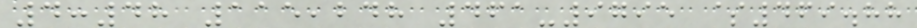4:48 115,248 461-9795 $469.88
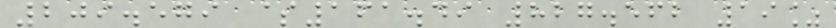209.579 $161.49 827.562 19%
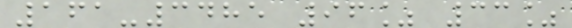161-3485 96% 33%
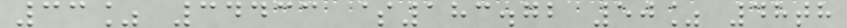33% 34433 $183.72 50% 48th
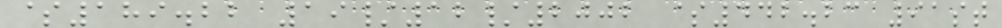$189.22 19/12/2002 $442.23 91st
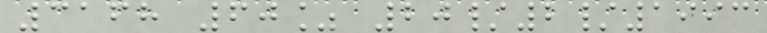3168 60% 20/2/1993
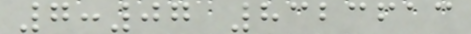7:07 8323613
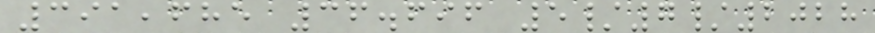391,685 36.696 5/7/2028
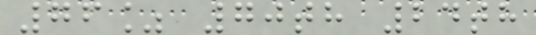76% 70th 24th
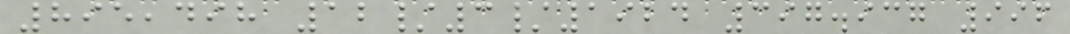895,498 12/3/1924 397.937 996
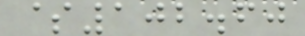$102.60
